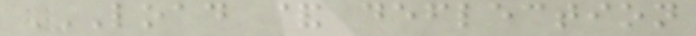LOAD & DEFLECTION
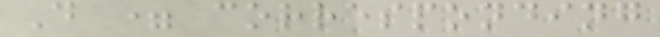D = corresponding
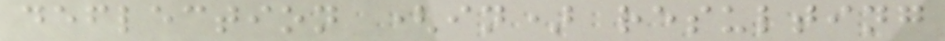deflection (in) resulting
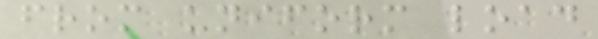from uniform load
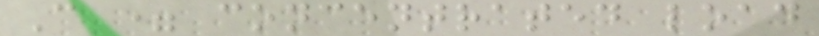C = concentrated load
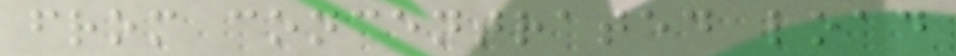from concentrated load
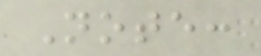Note:
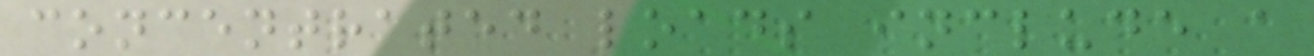concentrated loads include a
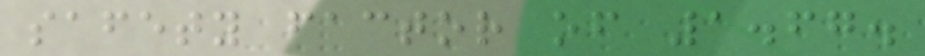safety factor of 1.67.
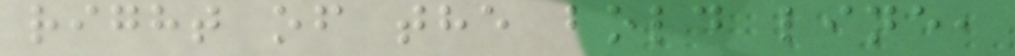right of the bold line,
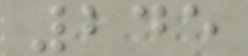245
